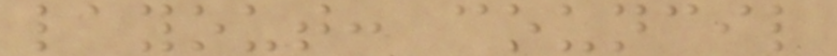layout: council
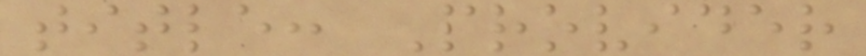title: Provider
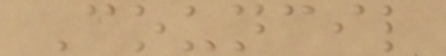Council
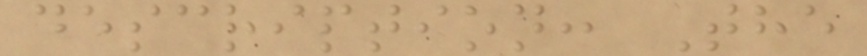description: The
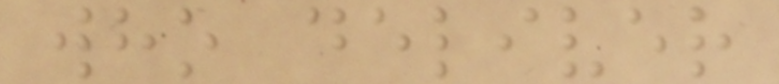who deliver
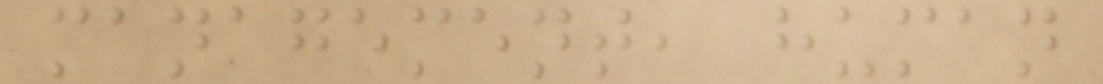management, human
